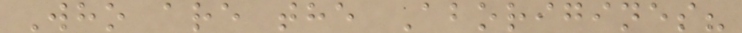Who are the Aborigines?
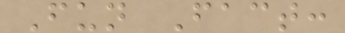Fun Fact:
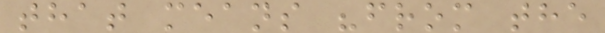that means "from the
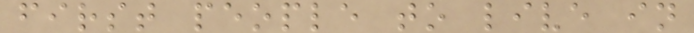first people to live in
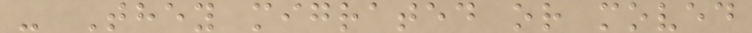- They migrated or moved
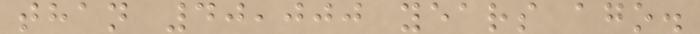than 40,000 years ago.
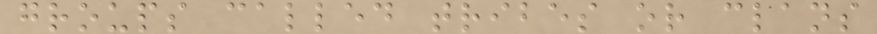groups called tribes or clans
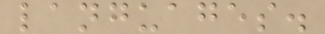languages.
